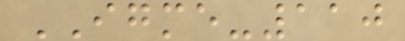IGME-110
